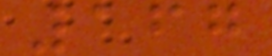167
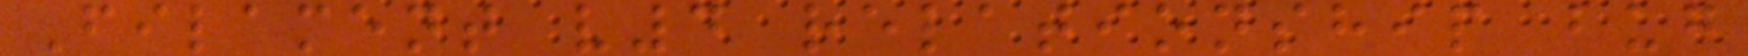Filament v4 relationship bug
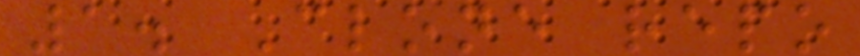1. Clone repo
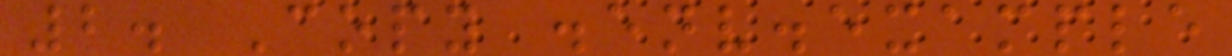2. Copy .env.example
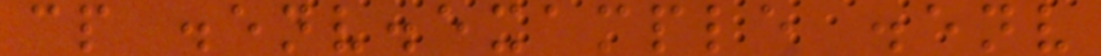cp .env.example .env
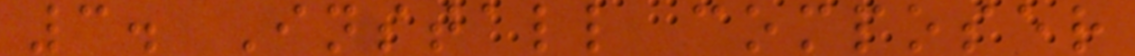3. Install composer
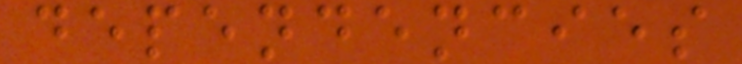dependencies
